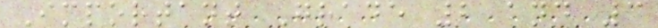Important Grade 2 and 3
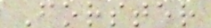Forster
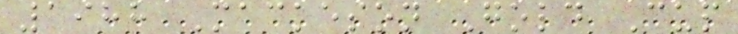1988 Mackeson Gold Cup
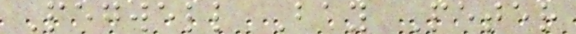Pegwell Bay Peter
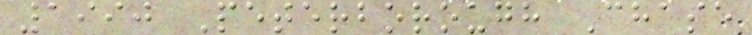1990 Peterborough Chase
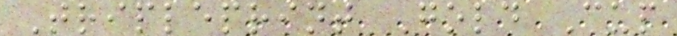Tripleprint Gold Cup
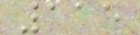115
